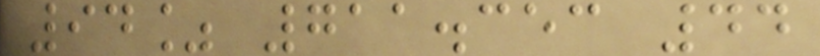94% 711.353 44
